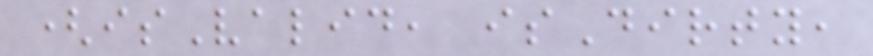(isValid, isDirty,
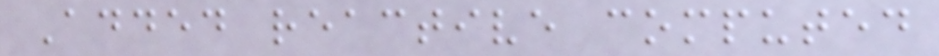Added reactive computed
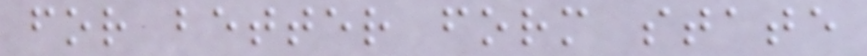for better form state
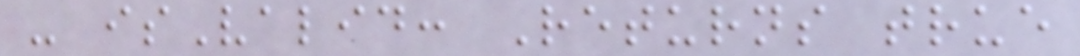- isValid: Returns true
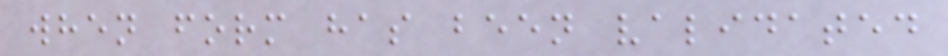when form has been validated
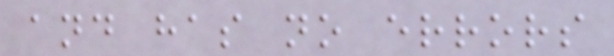and has no errors
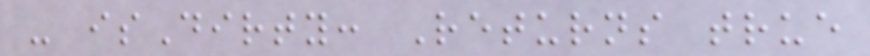- isDirty: Returns true
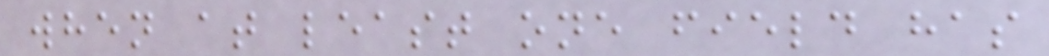when at least one field has
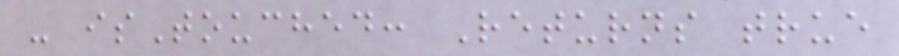- isTouched: Returns true
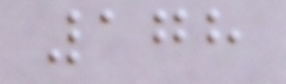178
